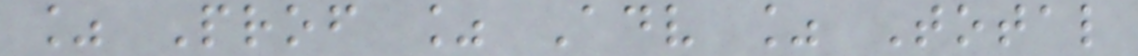% Prof % Adv % Total
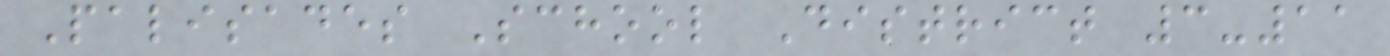Palisades School District 3-11
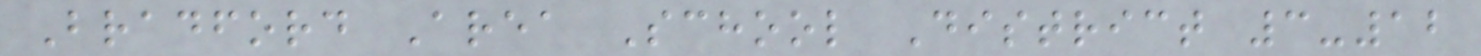Bradford Area School District 3-12
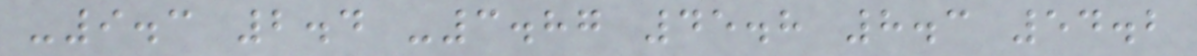-9.3 2.4 -3.87 45.8 8.3 54.2
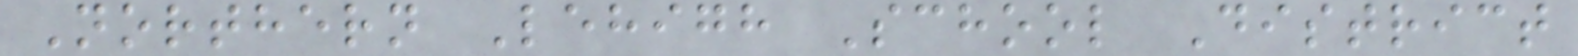Northern Lehigh School District
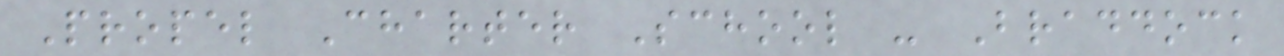Propel Charter School - Braddock
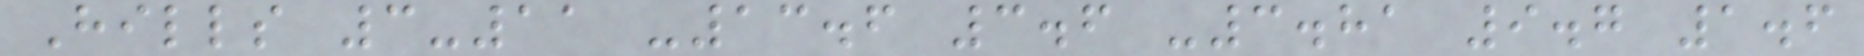Hills 3-11 -13.6 3.6 -3.81 9.7 1.6
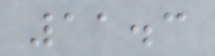11.3
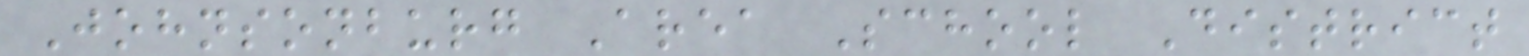Johnsonburg Area School District
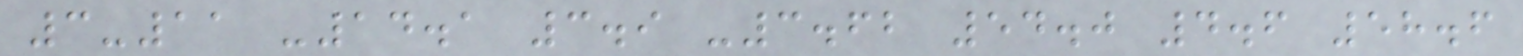3-11 -14.1 3.9 -3.62 54.0 4.6 58.6
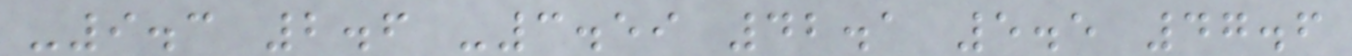-9.3 2.6 -3.59 42.1 5.5 47.6
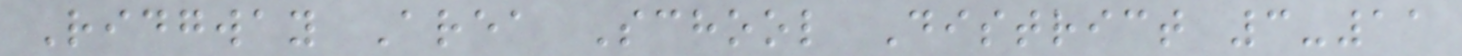Ridgway Area School District 3-11
